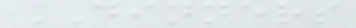DINNERS
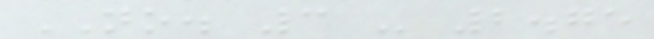NO. 3 - 2.75
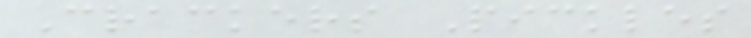Crackers Pickles
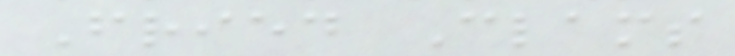Fried Clams
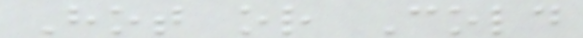Hot or Cold
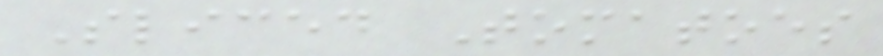Sliced Tomatoes
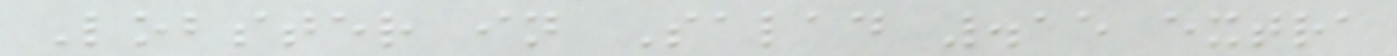Lobster in Salad .15 extra
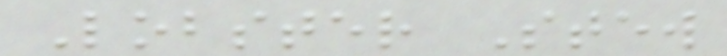Lobster Stew
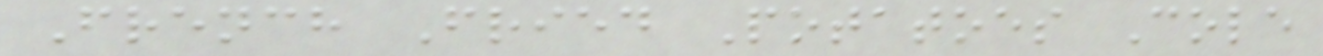French Fried Potatoes Cole
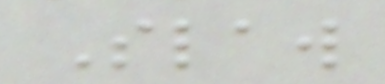Slaw
